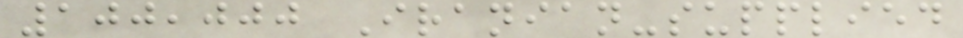100,000 Iranian-supplied
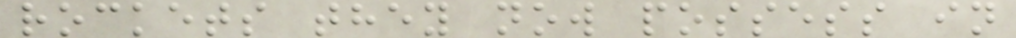rockets they now possess in
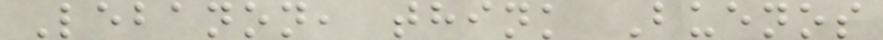Lebanon, think Buenos
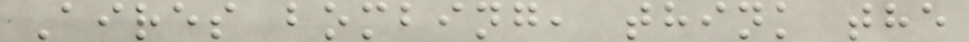Aires bombing, think the
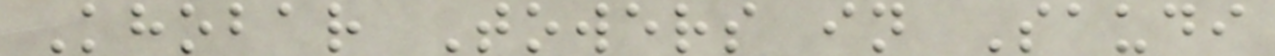Khobar Towers in Saudi
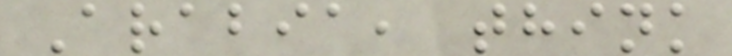Arabia, think
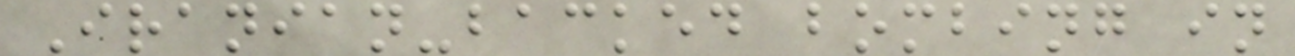Iranian-backed bombing in
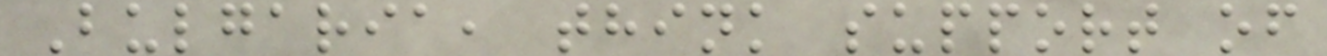Bulgaria, think support of
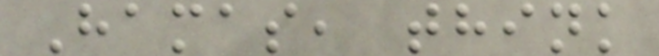Hamas, think
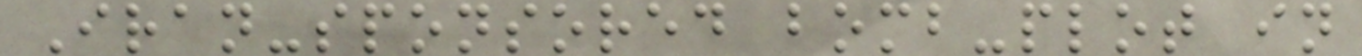Iran-sponsored bomb-plot in
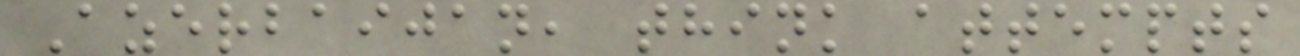Azerbaijan, think attempts
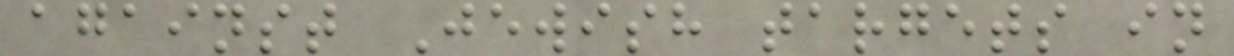against Jewish targets in
